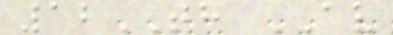12TH AV
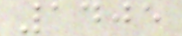1405
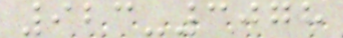923-3078
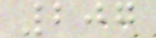207
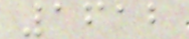1612
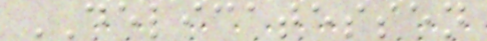DELICATESSEN
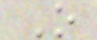O
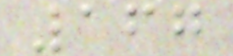167
